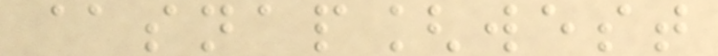@snap[west
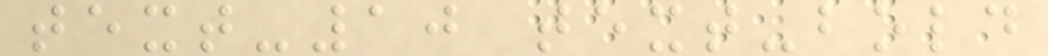text-10 text-bold
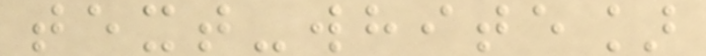text-white]
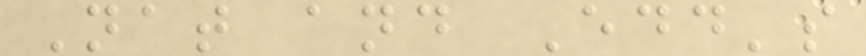Nat and Edd's
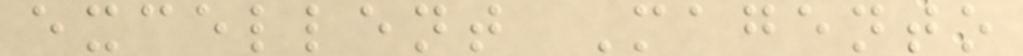excellent Magento
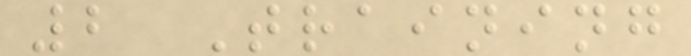2 Training
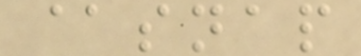@snap
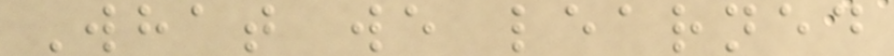What we learned
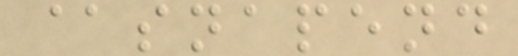@snapend
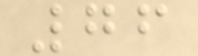76
